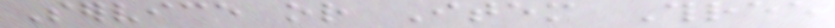Service or Item Three
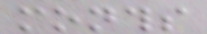months
